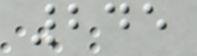245
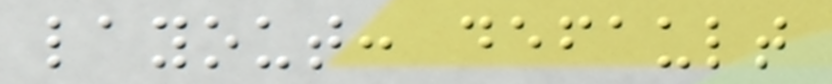layout: default
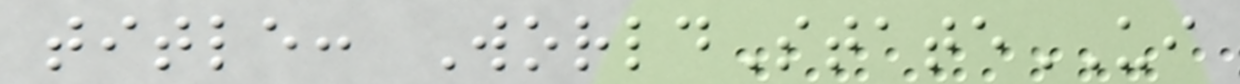title: WorldStateUI
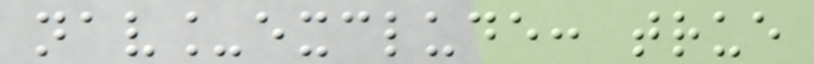nav_exclude: true
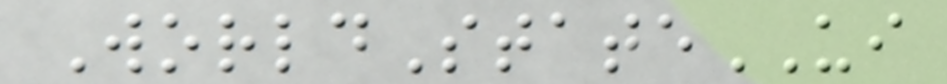WorldStateUI
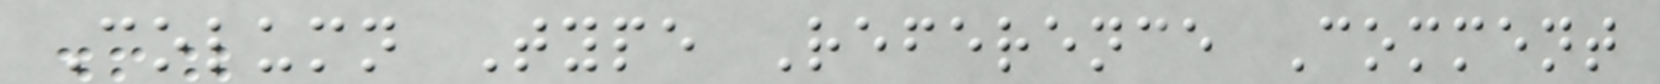Column Type Reference Comment
